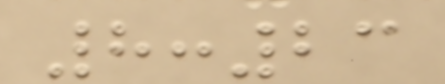8:23
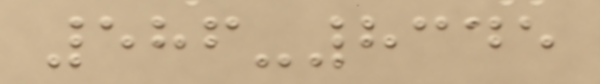586-8345
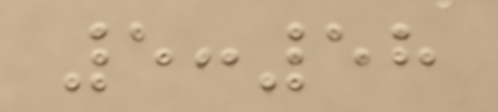5:58
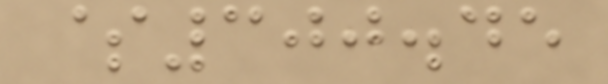$300.45
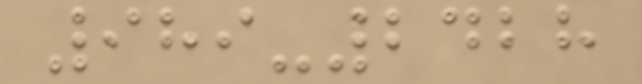989-2428
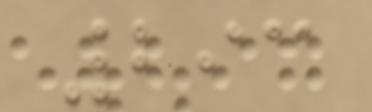293
